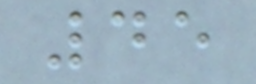45
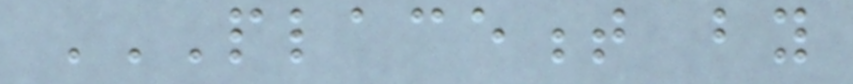PLACEMENT BY
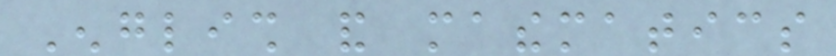English and mathematics
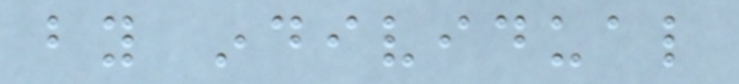by individual
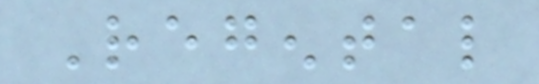Regental
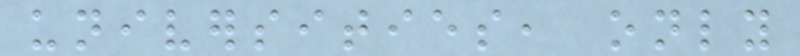universities, only
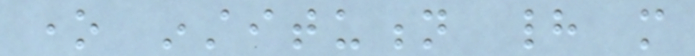one institution had more
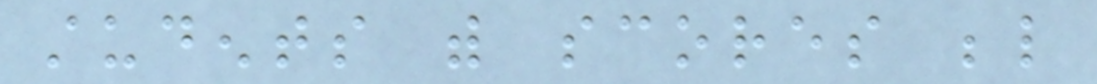students with scores below
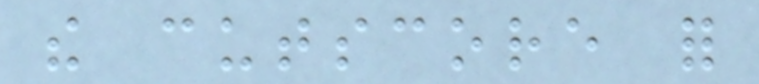the cutscore for
